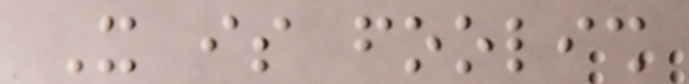It is foolish
